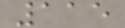115
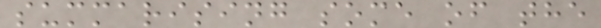summarising some of the
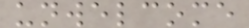unwelcome
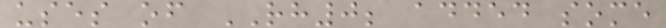uses of RH0; added some
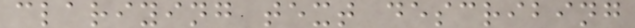clariying text describing
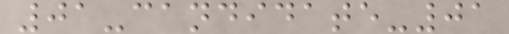01-candidate-01
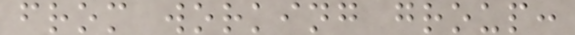from working group:
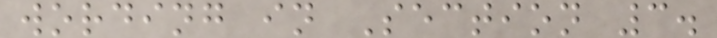wording in Section 3.
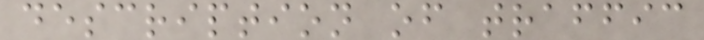description of traffic
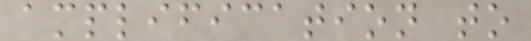amplification to
